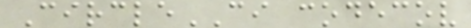CircleCI codecov
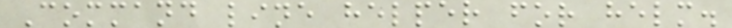Command line helper for helm.
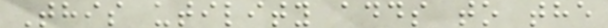This utility adds to the
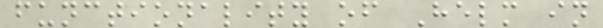functionality of Helm in
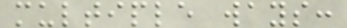multiple ways:
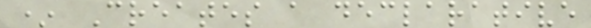* Creates a declarative
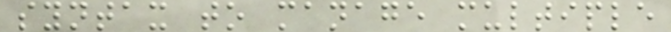syntax to manage multiple
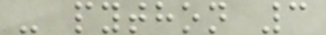- python 3
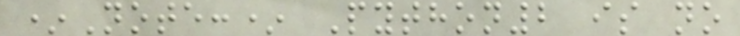*Note:* Python2 is no
